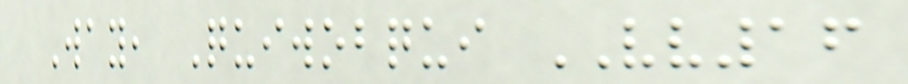Way, Quiwobqui VV16
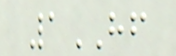1HF
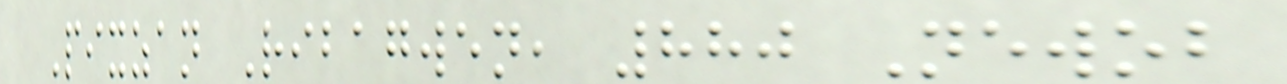Pixzan Ribagwen, 880 Newob
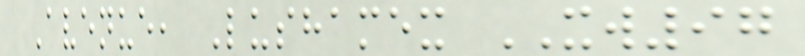Avenue, Lushamex XW97
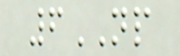6NP
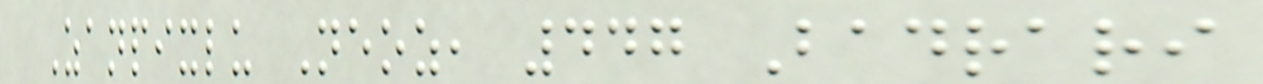Zanpixlu Neoz, 447 Badrari
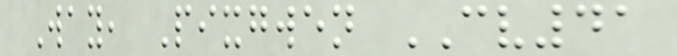Way, Pixgwen CV41
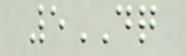5DQ
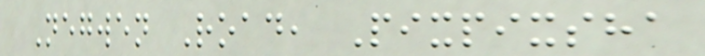Negwen Road, Pixpixsha
